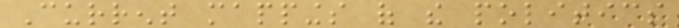Current mappings of the politics
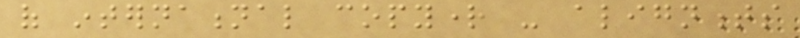of international copyright - alignments
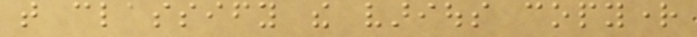that classify the various copyright
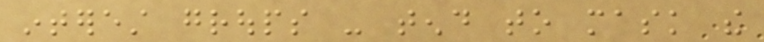interest groups - tend to mask the
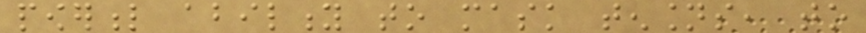powerful ability to mask tensions, to
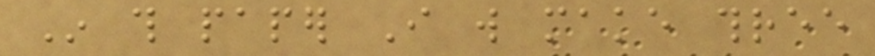In this paper I will make three
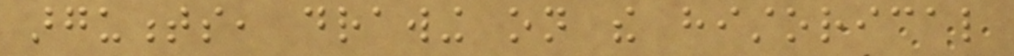arguments, drawing on the historical
